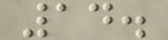14.
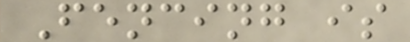Fencing is
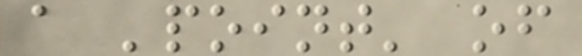a 'point' of
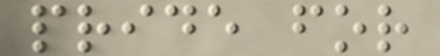pride for
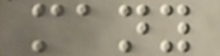many
